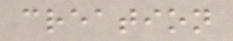creation
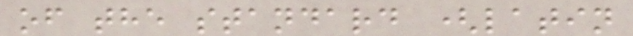of the standard (latin
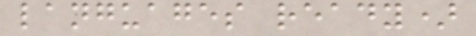languages ready)
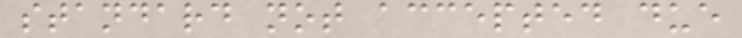standard not accepted due
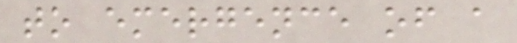to emergence of a
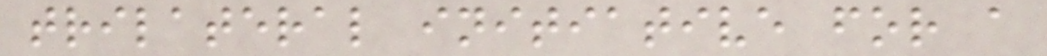trilateral initiative for a
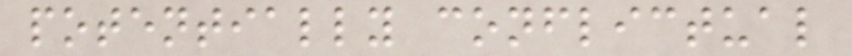potentially conflictual
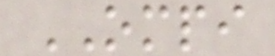OMPI
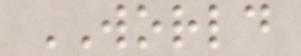WORLD
